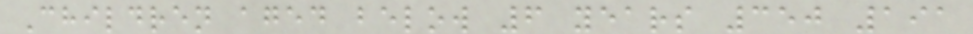Children aged below 6 years 350 191
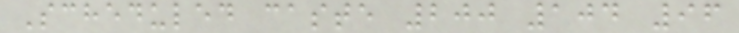Scheduled caste 200 104 96
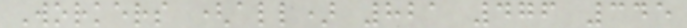Workers (all) 821 476 345
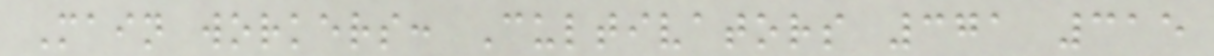Main workers: Cultivators 371 315
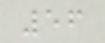56
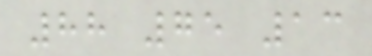88 75 13
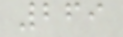269
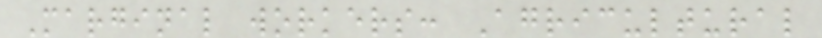Marginal workers: Agricultural
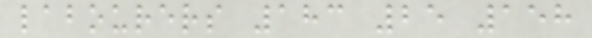labourers 183 25 158
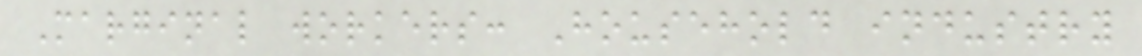Marginal workers: Household industry
